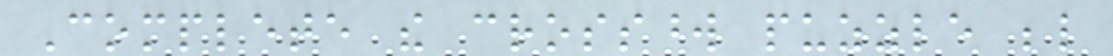Complete the crossword puzzle below
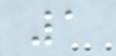1
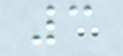3
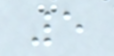5
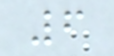6
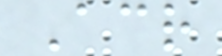Across
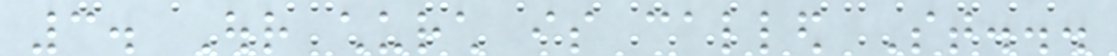3. Our church is called St...
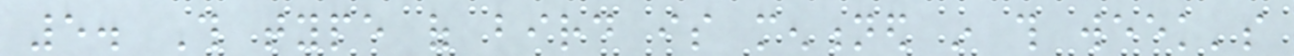5. This type of bird is mentioned in this week's
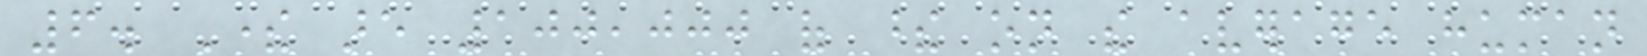6. There are 100,000 of these on the average human
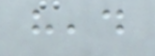head
